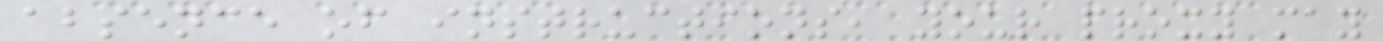absence of instructions, your proxy may
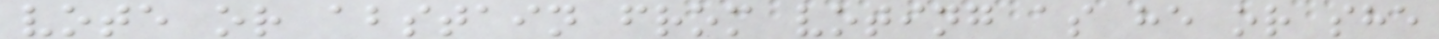vote or abstain from voting as he or she
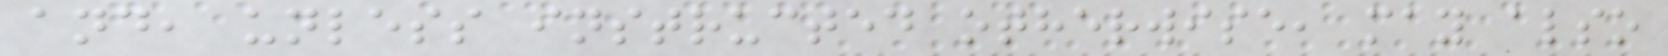and, unless instructed otherwise, may also
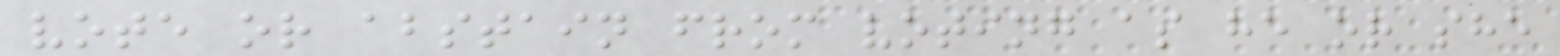vote or abstain from voting as he or she
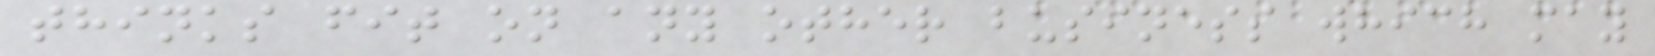thinks fit on any other business which may
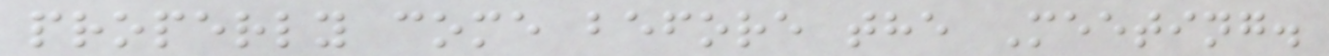properly come before the Meeting.
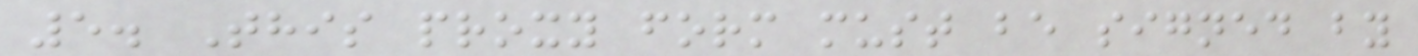5. This proxy form must be signed by
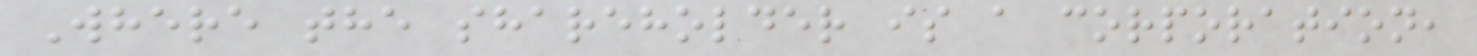Where the shareholder is a corporation,
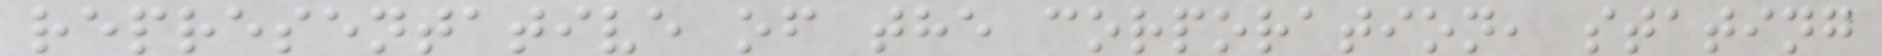representative of the corporation, stating
